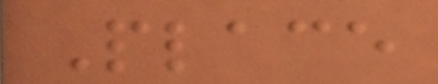Place
